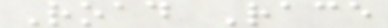Road Race
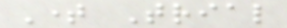Time Trial
